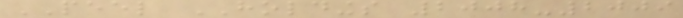PEEL HOLDINGS 2008-2009
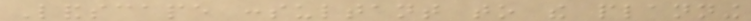Landscape consultant to the planning
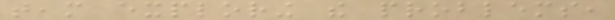team exploring the problems,
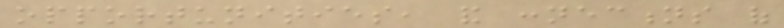opportunities, and connections of
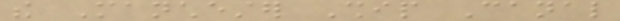the Manchester Ship Canal
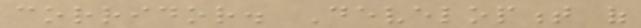corridor. Development of
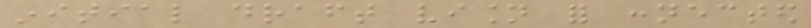initial draft vision for connected
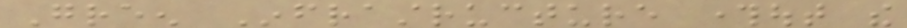Green Infrastructure throughout the
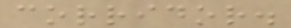corridor.
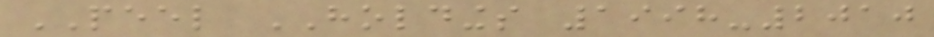PEEL HOLDINGS 1998-2010
